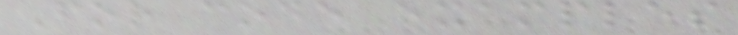For code examples
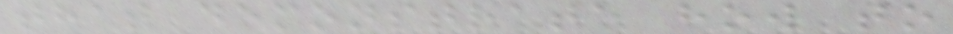that demonstrate how to
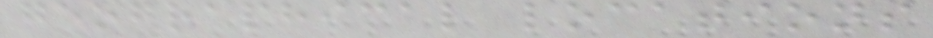geographical locations
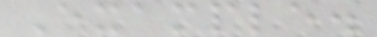Example.
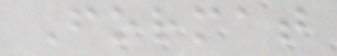Format
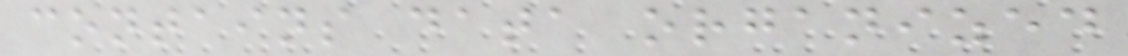contains data organized
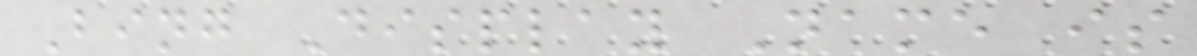Bing Display Name is
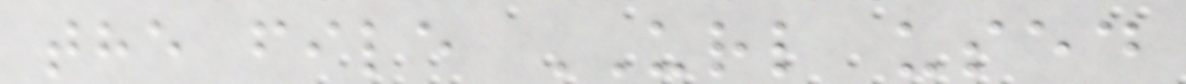the file URL used
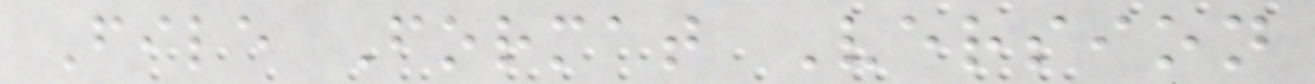File Format Version
